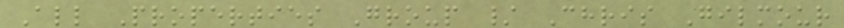All Properties Group / Chris Gilmour
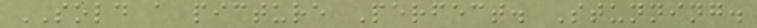SOLD a picture Perfect. Stunning.
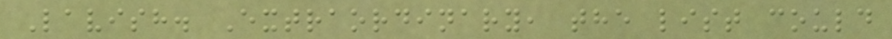Lavish. Extraordinary, the list could
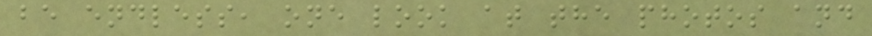be endless, one look at the photos and
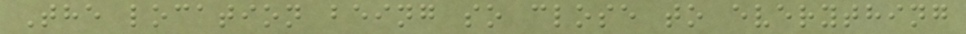The location being so close to everything
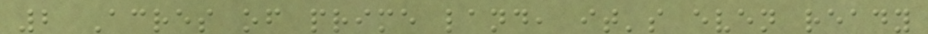2 Acres of prime land, it's even ready
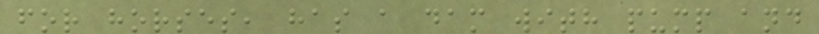for horses, has a dam with pump and
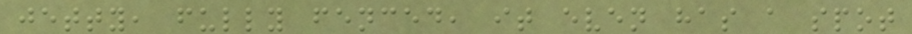jetty, fully fenced, it even has a spot
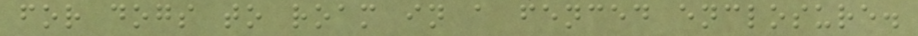for dogs to roam in a fenced enclosure.
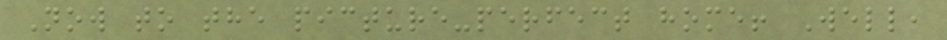Now to the picture-perfect home! Well,
